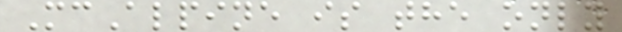McAlpine is the only
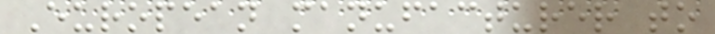European manufacturer to
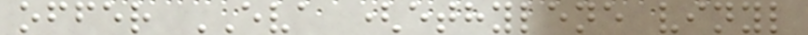offer EVA (ethylene vinyl
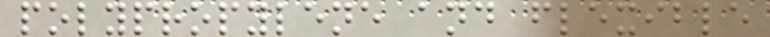polypropylene and flexible
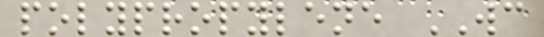polypropylene WC
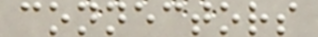connectors
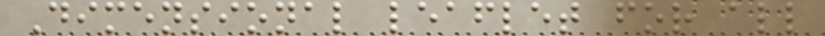Dimensional leaflet for all
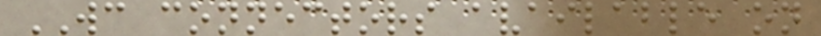WC connectors available on
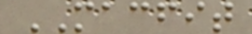MACFIT
